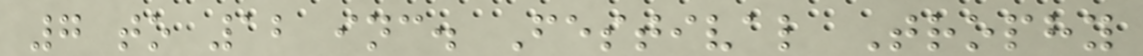7 to 12 inc. Festival Trophy
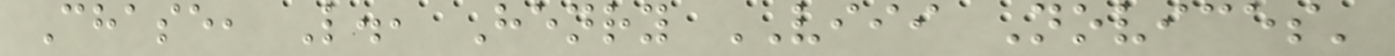Chase, L., Henry VIII Novices'
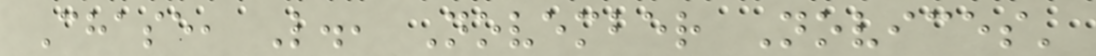Chase, L., November Novices'
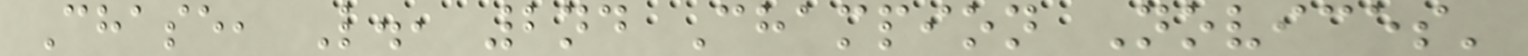Chase, L., 2nd Champion Novices'
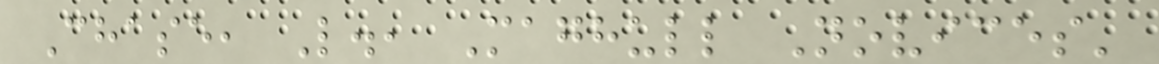Chase, L., Maghull Novices'
